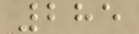285
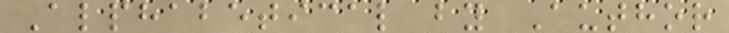Alphabetical by Author
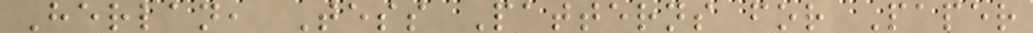Herlan, Tess Patterns for Paper
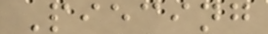Piecing
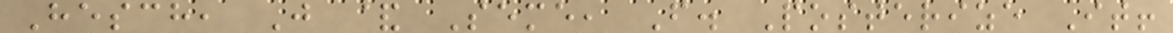Hesch, J & Seme, F. Posterize It!
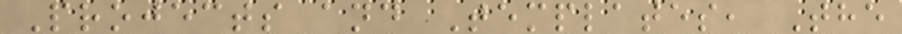Projects and Templates, The
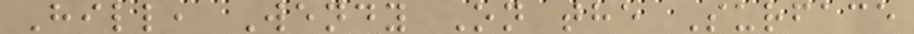Hill, Wendy On the Surface
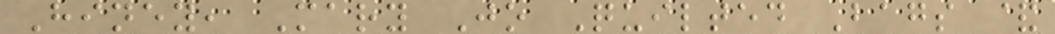Hiney, Mary Jo Quilted Bags &
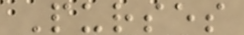Purses
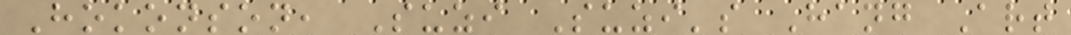Hokonson, Suzi Suzi's Hang Art
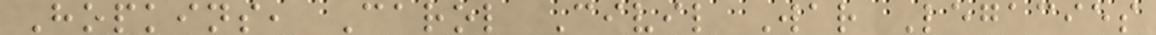Hopkins, Carol Civil War Legacies
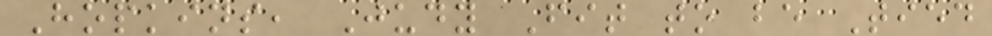Hopkins, Judy Fit to be Tied
